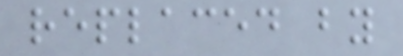replaced by
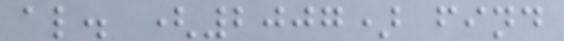al. (2007) find
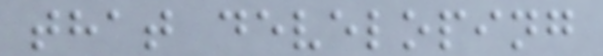that developing
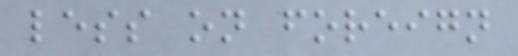less on foreign
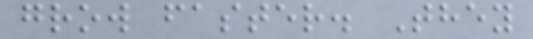grow faster. They
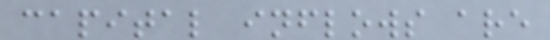capital inflows are
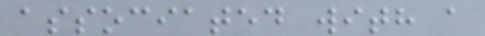associated with a
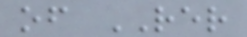of RER
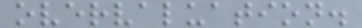overvaluation.
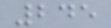245
